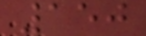150
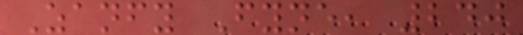Zanfy Fyne, 240
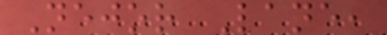Nejor Lane,
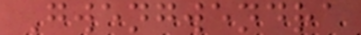Gwengwendra
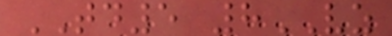TD5 8VZ
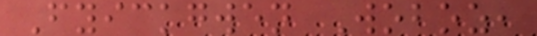Fyickgwen Woboz,
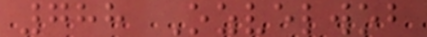788 Ozvelwob
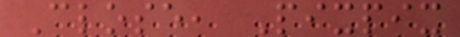Close, Pixpix
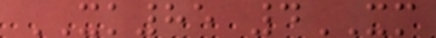XK85 4XM
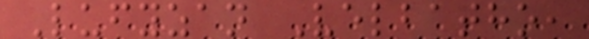Lufyzan Velbatho,
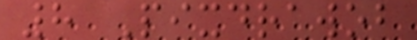8 Pixdrawob
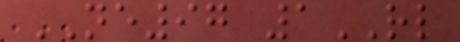NE97 1RL
